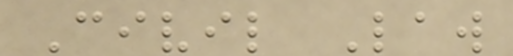Civil Law
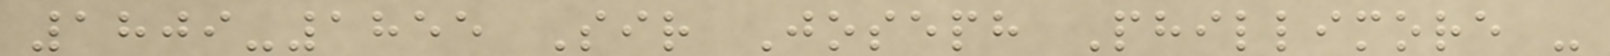1809-1855 Sir Joseph Phillimore -
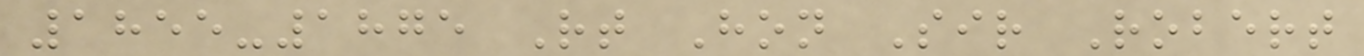1855-1875 Rt Hon Sir Robert
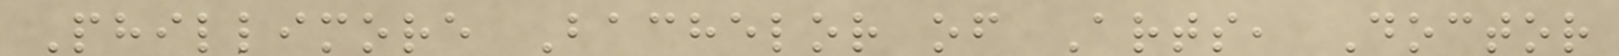Phillimore Bachelor of Arts, Doctor
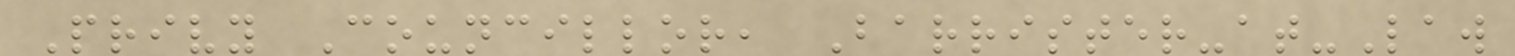Privy Councillor, Barrister-at-Law
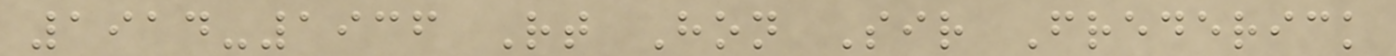1914-1936 Rt Hon Sir Frederick
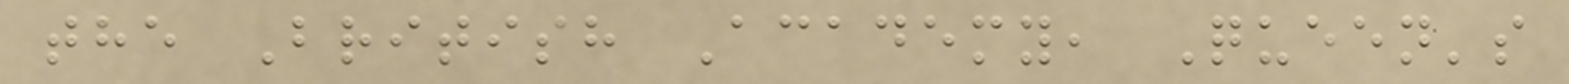the British Academy, Queen's
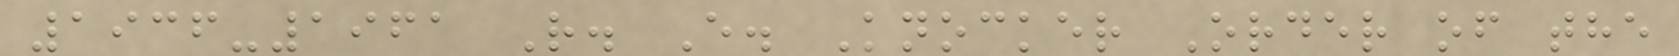1936-1961 R. E. Knocker Order of the
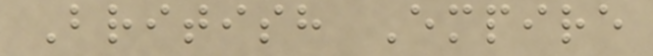British Empire
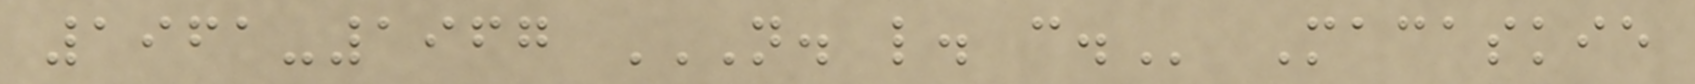1961-1967 N. L. C. Macaskie
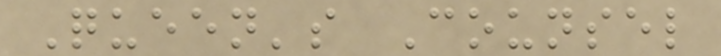Queen's Counsel
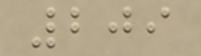209
